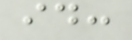id:
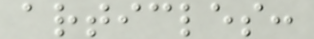articles:
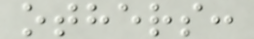others:
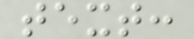text:
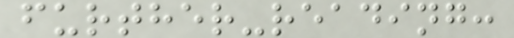further-reading:
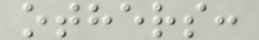others:
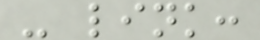- link:
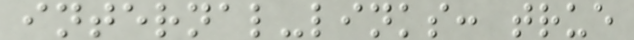internal-links: true
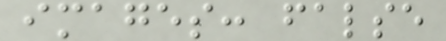images: false
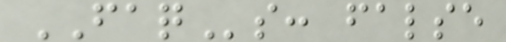FAQs: false
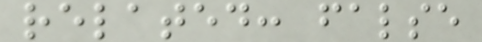related: false
